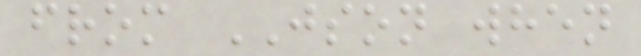from JSON when
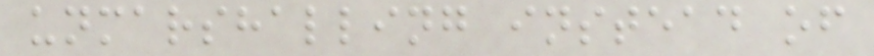unmarshalling instead of
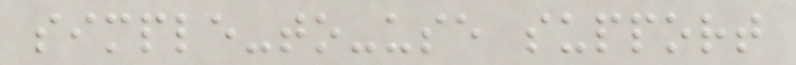simple-to-use support
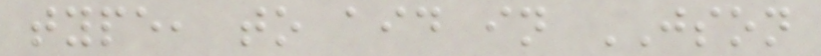type, to aid in JSON
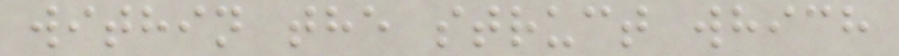within the struct which
